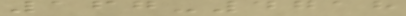167-4718
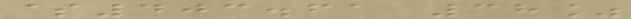$403.61 38%
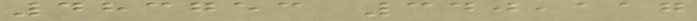483753 340,117
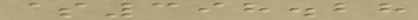$398.28
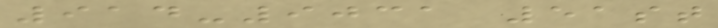914-9031 51st
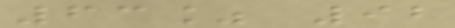63% 92
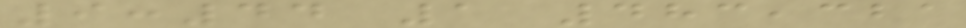9:44 1 483,321
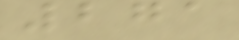271
